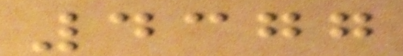4377
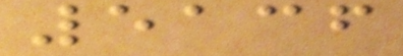5136
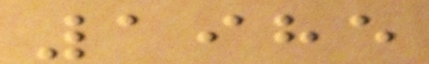1985
